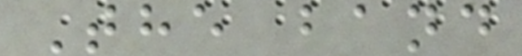The band
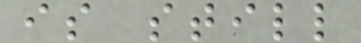is still
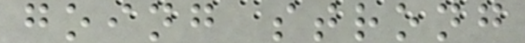going strong
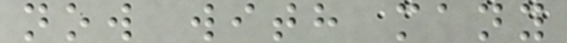now with many
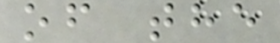of the
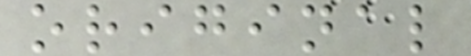original
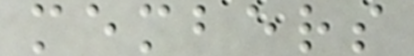members
